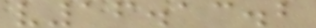v16.13.2
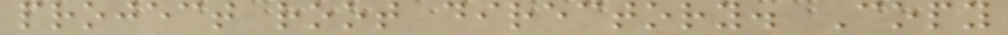project root directory. Copy
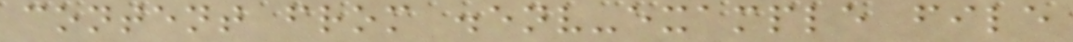content from .env-example file
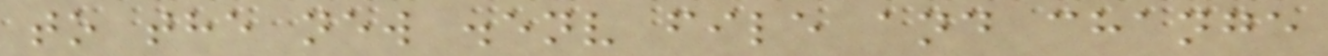to the new .env file and change
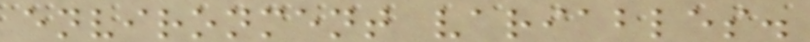environment variables.
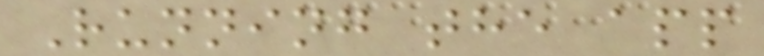Running the app
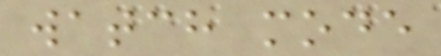watch mode
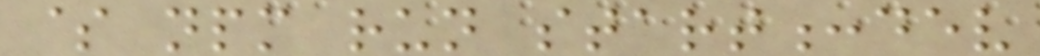$ npm run start:dev
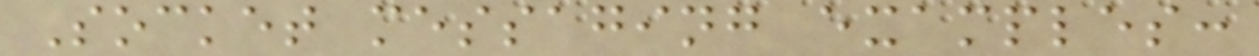Socket messaging examples:
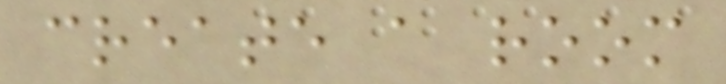create a room
